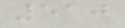510
